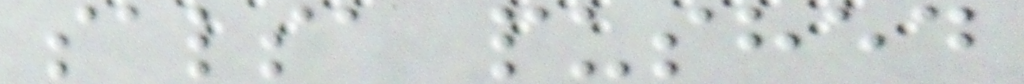salsa pushed
